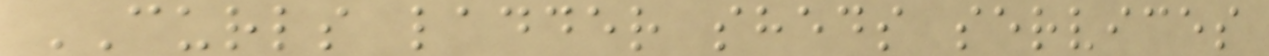CURLS ladder sheds services
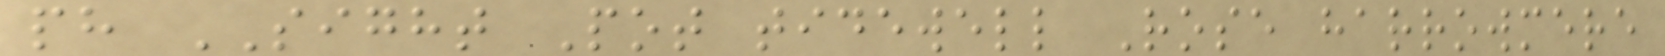ph SIGHT Pot tidewell Rose harrowmere
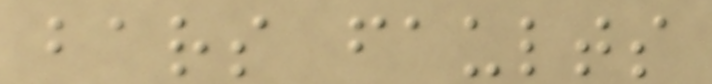bars faults
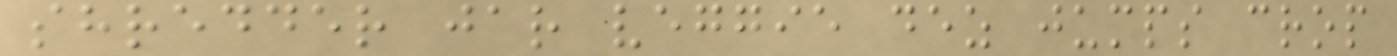shredder jar veggie dez jumps crop
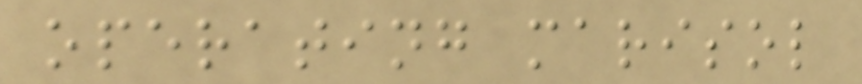operating marisol
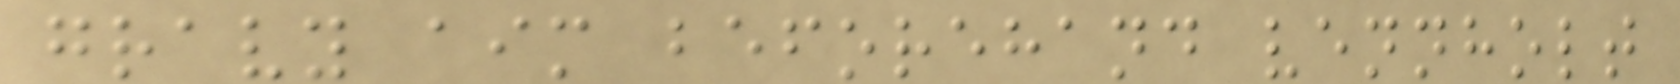gravy aim beforehand vennholt
